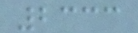2333
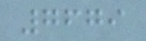7679
